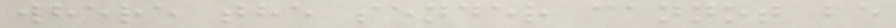where the sender cannot be
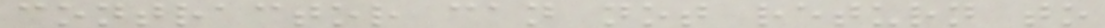contractor can not return to
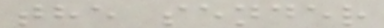the sender
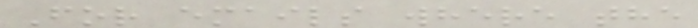For emails where the
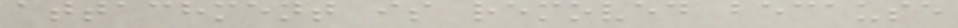attachment is removed because
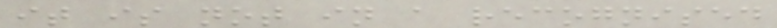it is not in a recognised
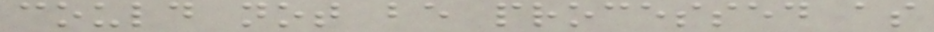could not be processed as
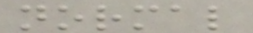normal
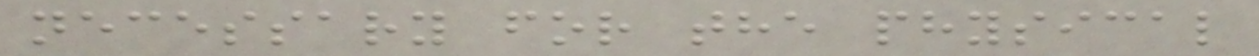necessary for the physical
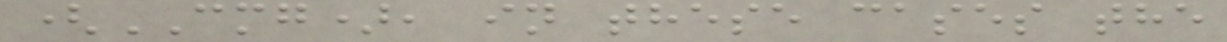(CMG), in these cases the
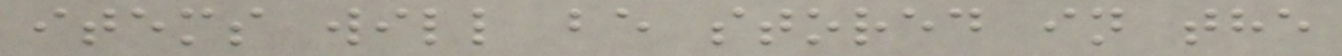items will be stored in the
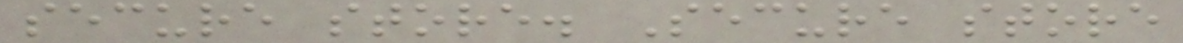secure store. Secure store
